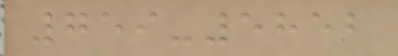759-5852
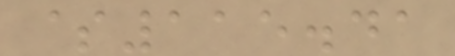$115.41
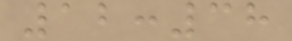12:38
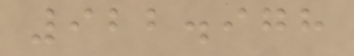922.978
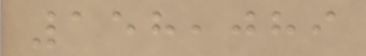158,089
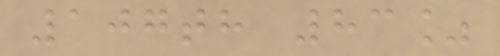107th 83%
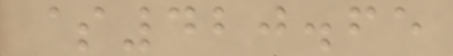$420.65
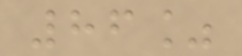86%
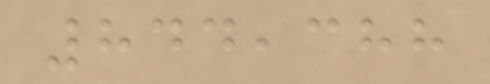844,388
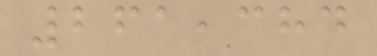261,384
